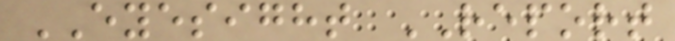EYESIGHT REPORT
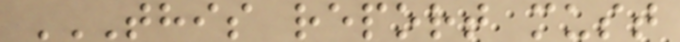THIS REPORT MUST
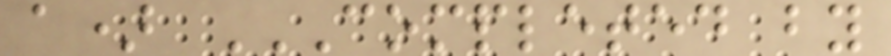a) COMPLETED BY
